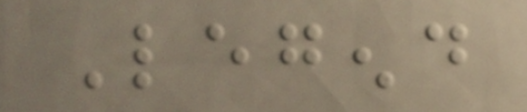Legend
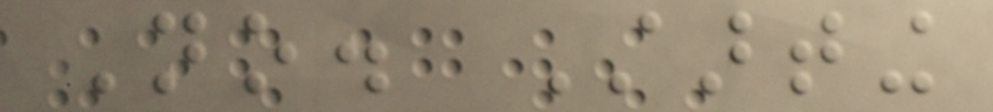No. Starting
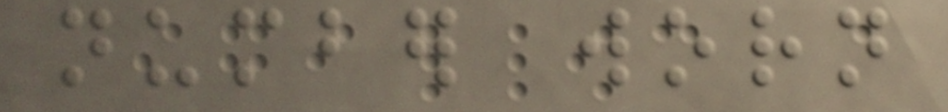number worn
